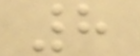8
